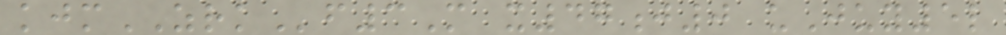kjmZRKf3M x47j0 uJuy5l
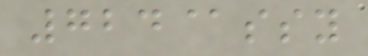724@ssy
